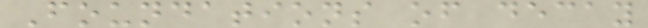Foundations of decay
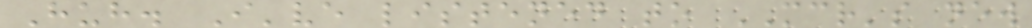Huh. I've listened to MCR's new
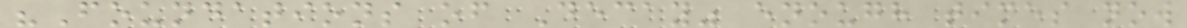"Foundations of Decay" enough times now
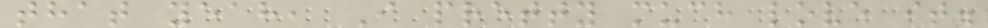that yeah, I pretty much love it.
